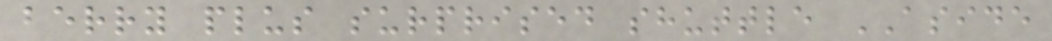berry plus surprised shuttle ASIDE
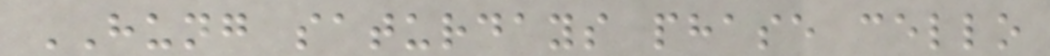HUNG saturdays phase cello
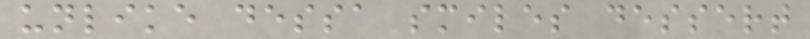unlike dessa smiles dessert
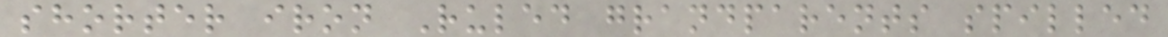shorter iron Ruled grandparents spilled
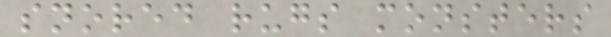snored rugs monsters
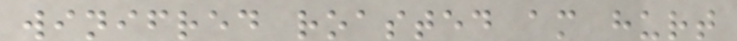winifred roasted am hurt
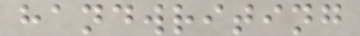handwriting
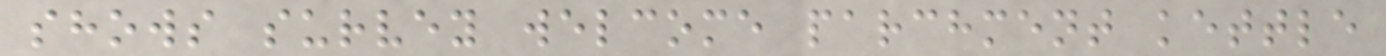shows survey welcome parchment kettle
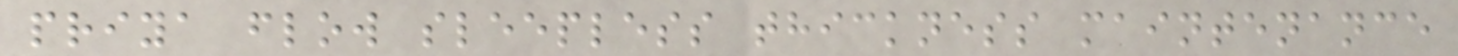priya flow sleepless thickness maintenance
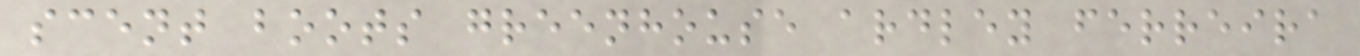scent boots greenhouse ardley ferreira
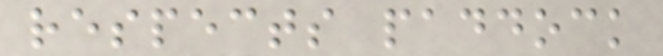respects paddock
